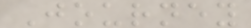Journey
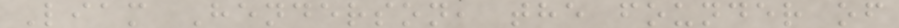Liam Henderson, the founder of
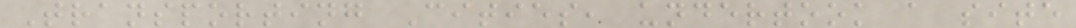Transporting Cities, undertook a site
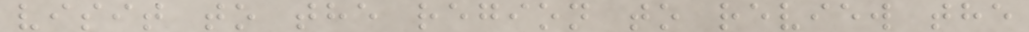visit to the region to review the
